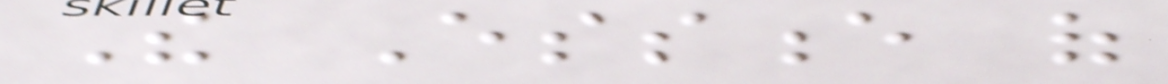The Essence of
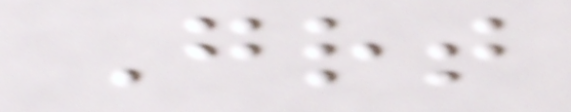Great
